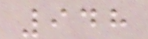948
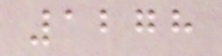1278
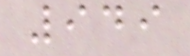949
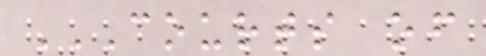COURTS OF
